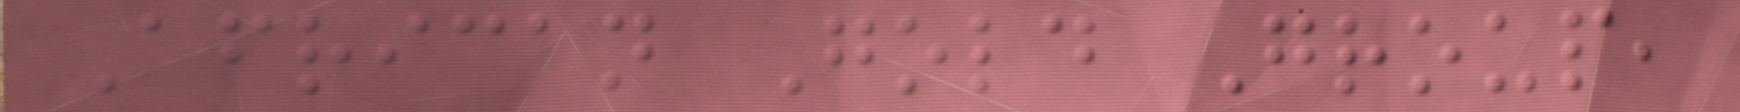African Gold Group,
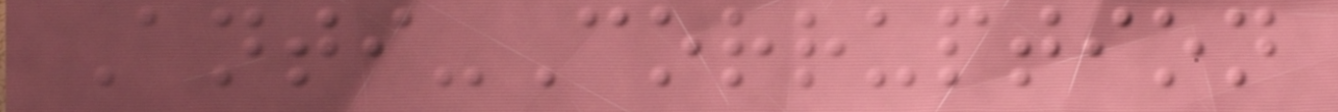Anti-Corruption
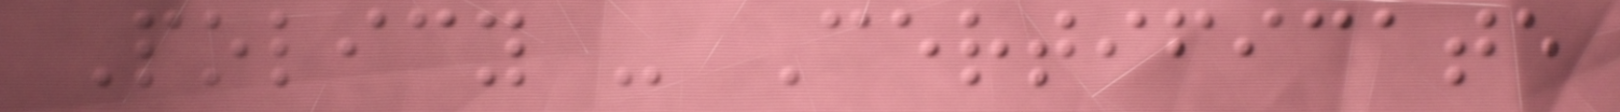Policy - Certificate
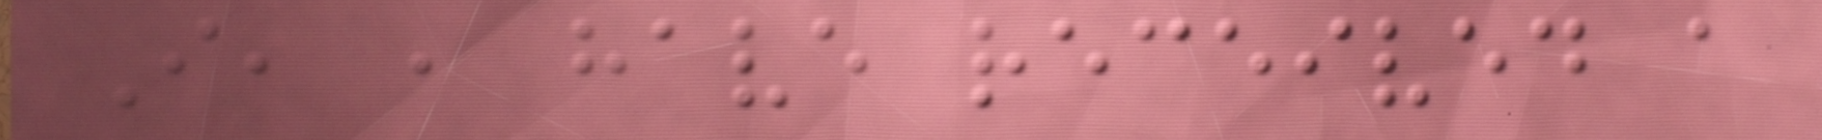I, , have received a
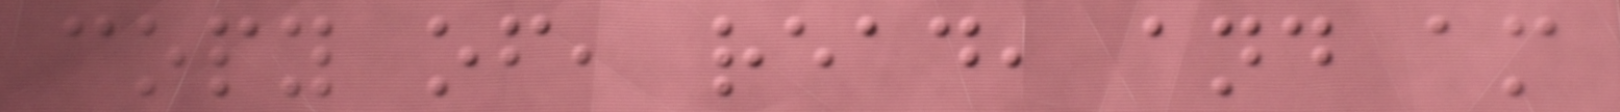copy of, read, and am
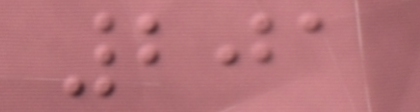201
